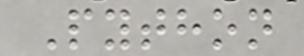Python
